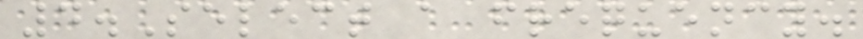4.Select a frequency.
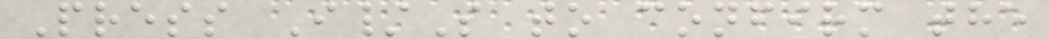Press I/S to confirm the
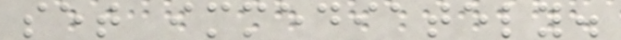set immediately.
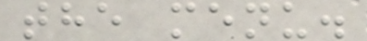the menu.
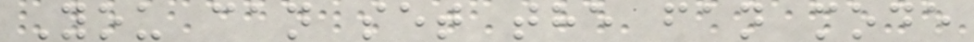You can set the fan mode
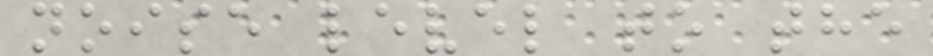noise level to the
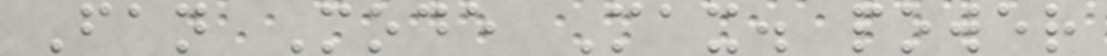Fan Mode Max. power
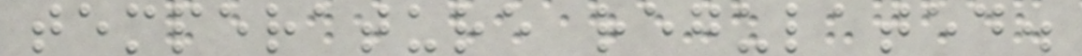temperature regulated.
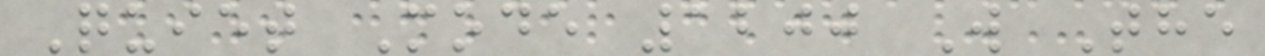Quiet Mode 1200 W The
